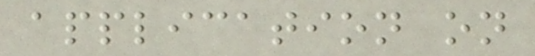application on
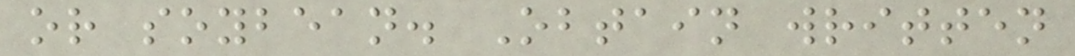or soybean. Obtain written
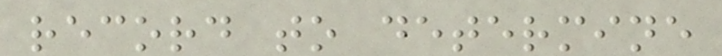record to determine
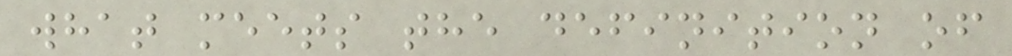what meets the definition of
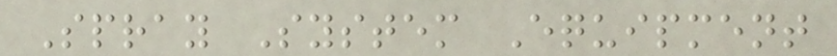Spray System Equipment
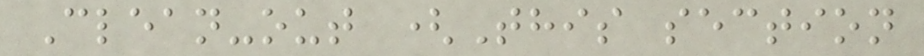Clean-out (This section
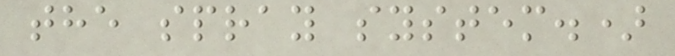the spray system.)
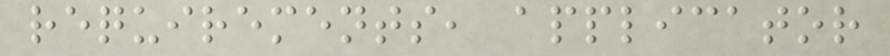requirements, applicator
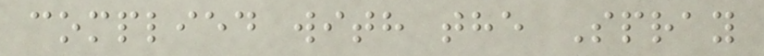complied with the Spray
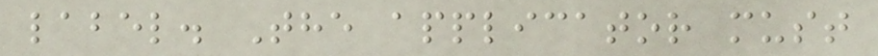label. The applicator must
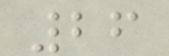26
